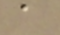a
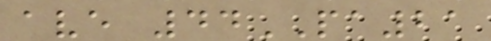ave 44PA21
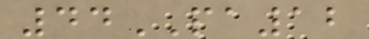44PA12
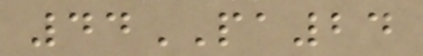44PA24
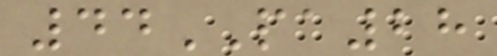44PA28
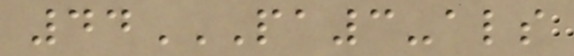44PA3-ALS
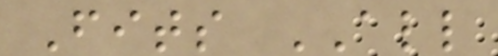Fits ALL
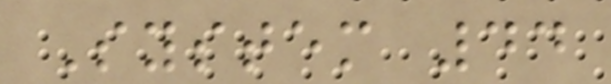System 44
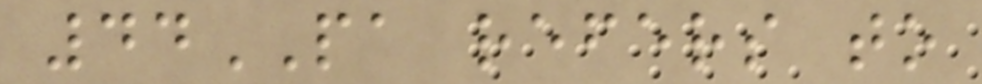44PA refers to
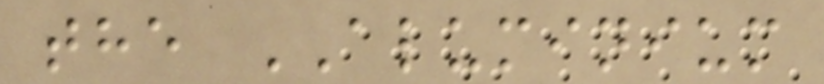the ALUMINIUM
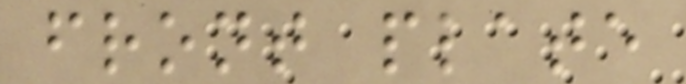front plate
